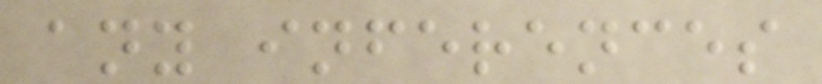any inferences
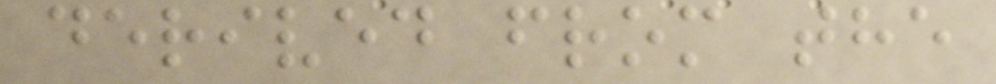derived from the
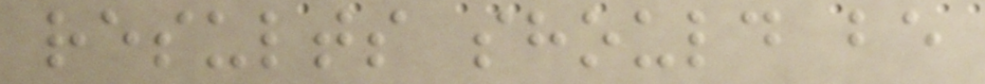results should be
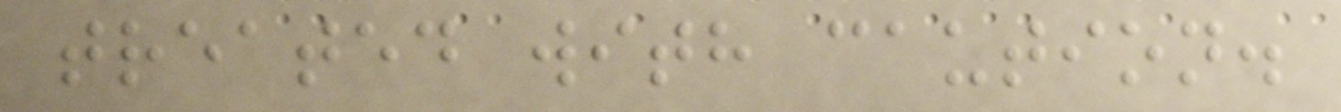treated with caution.
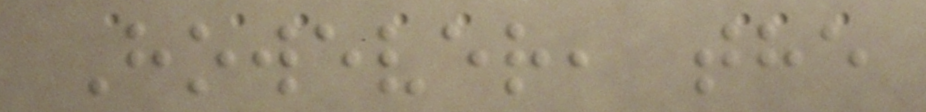However, the
